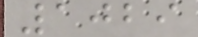1029
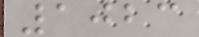1023
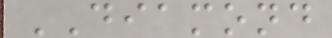DIAMOND
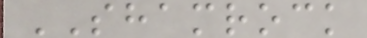SHAMROCK
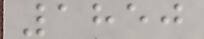1850
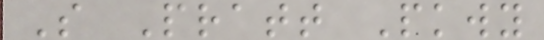S Pratt Pkwy
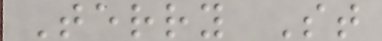Terry St
